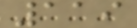119
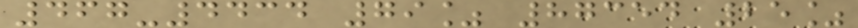467-4434 79% 87354 25%
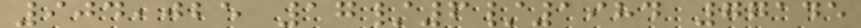904,025 17/6/1984 77145
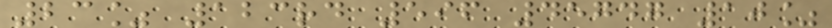23% 123rd 596 45747 10%
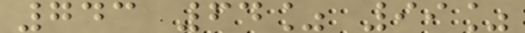743 64% 99%
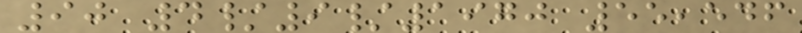90 4/9/1970 55,546
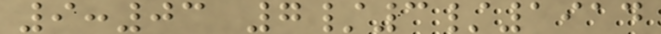9:03 7/3/1914
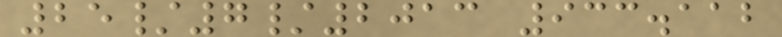25/7/2013 933.112
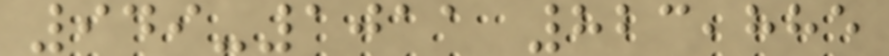949-1011 823,885
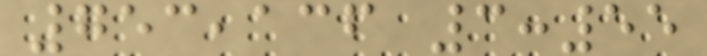753,136 3:55
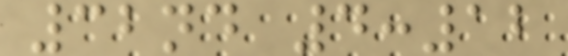32nd 4:12
